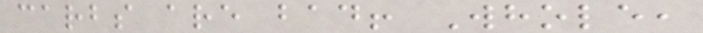carbs are bad! Whole,
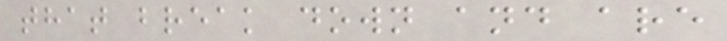that break down and are
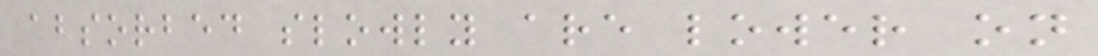absorbed slowly are lower on
